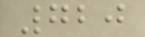720
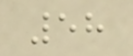58
